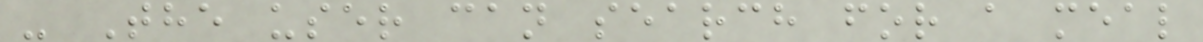- The user can search for a meal
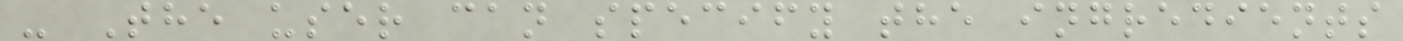- The user can specify the ingredients
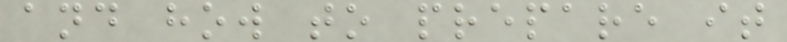and how to prepare it
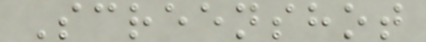Screenshot
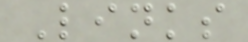Links
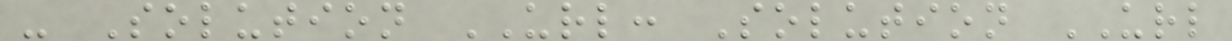- Solution URL: Solution URL
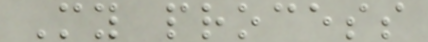My process
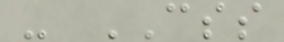- CSS
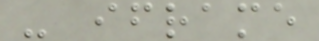- iframe
